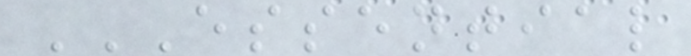ESSENTIAL
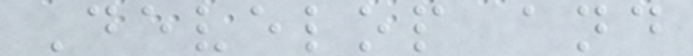Develop and
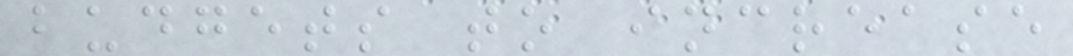budgets to increase
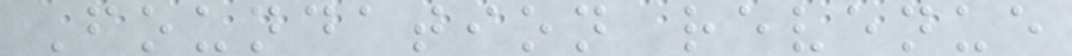Foundation revenue
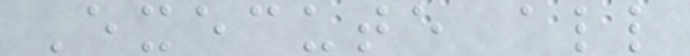Execute all
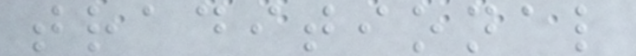traditional
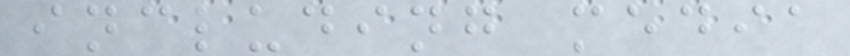including media
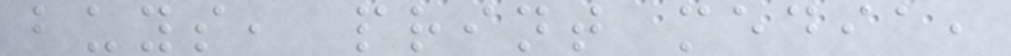buys, print media,
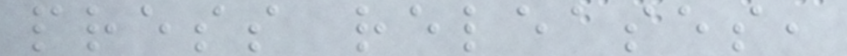press releases,
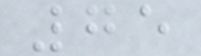75
